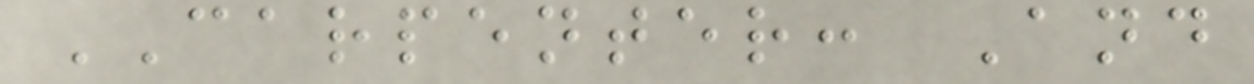CARPENTER: And
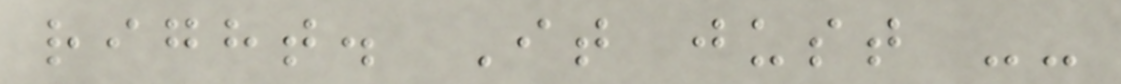right. It just --
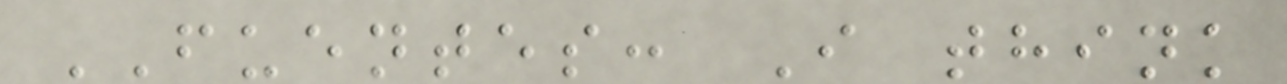FUENTES: I think
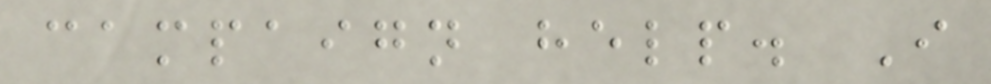campaign help. I
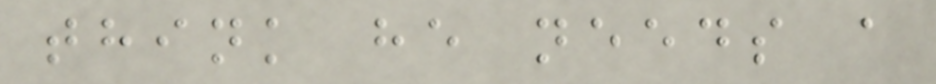think he needs a
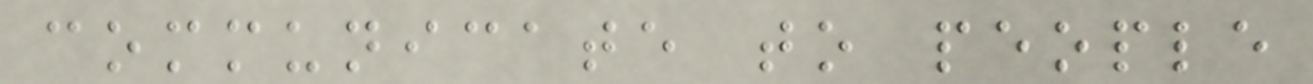communicate to people
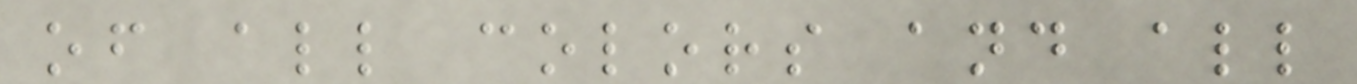of all colors and all
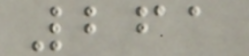261
